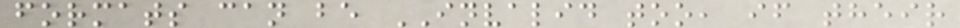formats can be INVALID too, if their
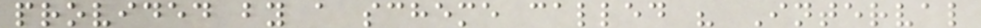provided by a scheme called " Interval
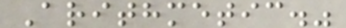Arithmetic."
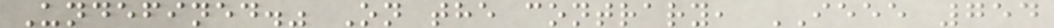Undefined." On the contrary, IEEE 754
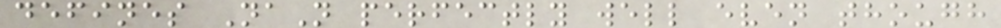defines NaN perfectly well even though
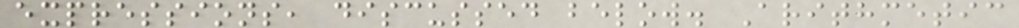expressions, discussed below. Arithmetic
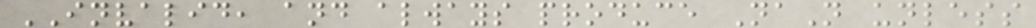INVALID, and always produce NaN unless
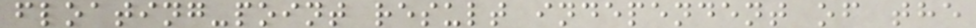floating-point result independent of the
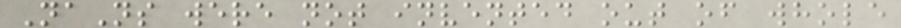NaNs were not invented out of whole
